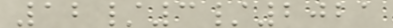12/3/2021
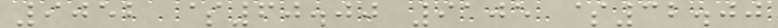9052 $60.00 9105 $32.00
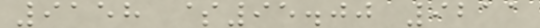9158 $95.00 9211
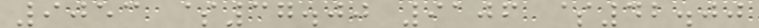9053 $37.00 9106 $42.00
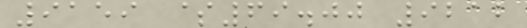9159 $69.00 9212
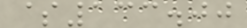$133.00
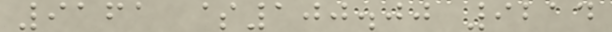9161 $100.00 9214
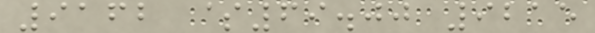9162 $69.00 9215
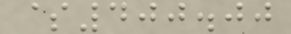$400.00
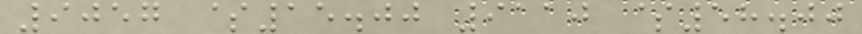9057 $15.00 9110 $58.00
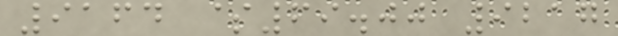9164 $69.00 9217
